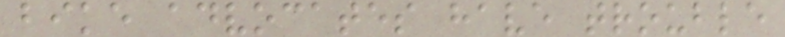bike advocates have trouble
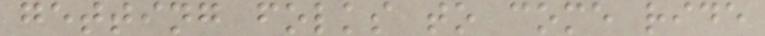getting folks to come ride
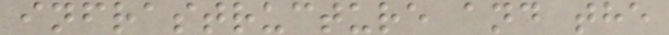infrastructure and the
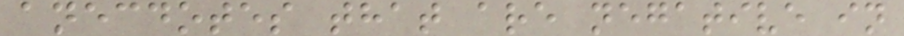anecdotes that are negative in
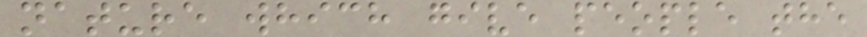nature which give people the
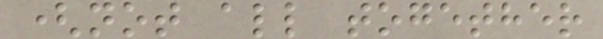(not all together
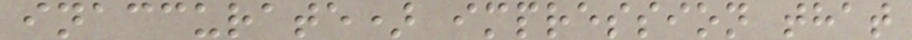inaccurate) impression that
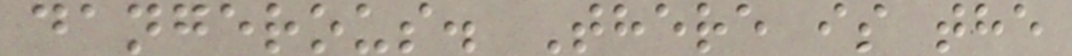dangerous. There is the
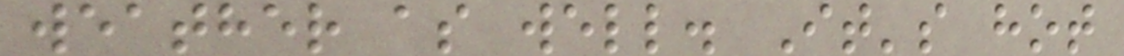weather as well. It's hot
